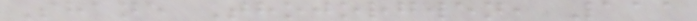Shane Thojorgwen, 111
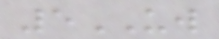5UW
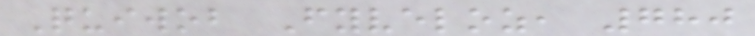Quiwob Fyveloz, 780
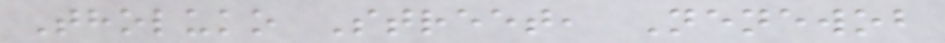Tholuko Street, Nenewob
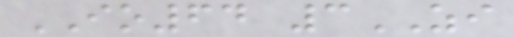IO64 3ZI
